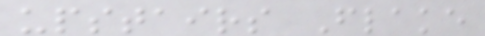upstairs Flake
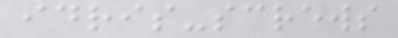idris-screws
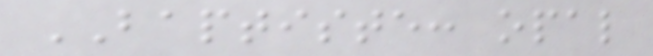BAPTISTE: opal
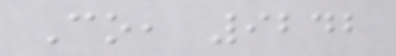Co, 9242
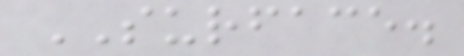SURFACE.
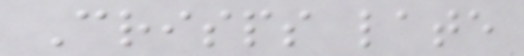Crisps late
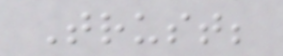Trust;
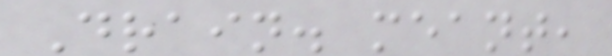Drain. meant,
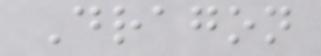Dragon
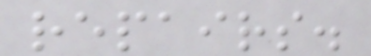repairs.
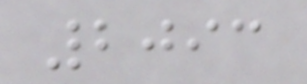2093
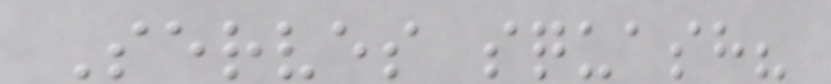Serves squash?
